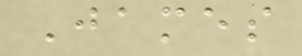James
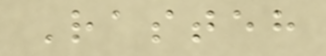Rasteh
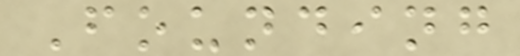Founding
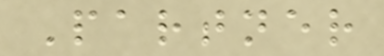Partner
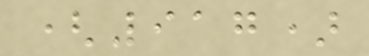(917)
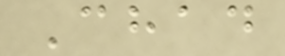Chad
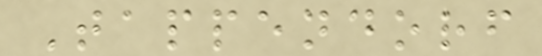Tappendorf
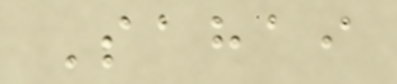Sahai
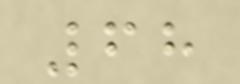68
